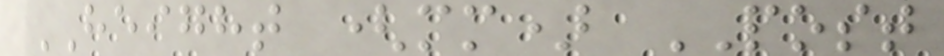HEIGHT (mm) POST
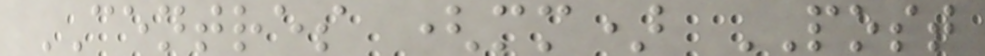CENTRES (mm) POST
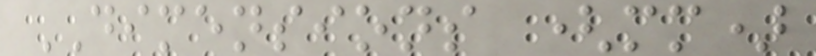DIMENSIONS (mm)
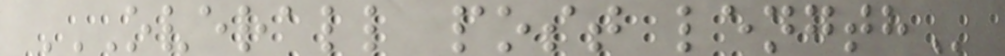OVERALL POST LENGTH
